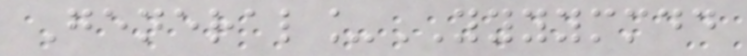General_YYYYMMDD
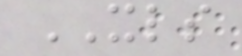XLS
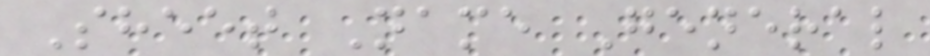Sheet Name General
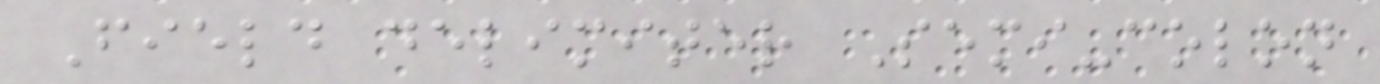Field delimiter Semi-colon
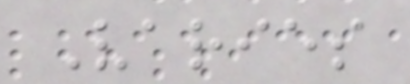Varies
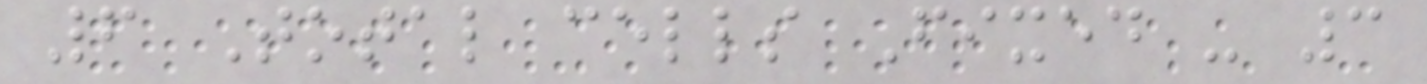6 Total cells Fixed - 3
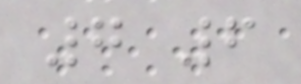7 6
